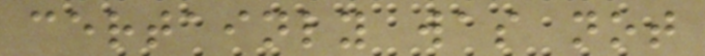certainly was not
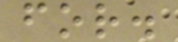for.
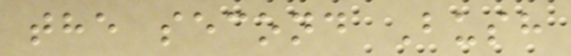the second Bush
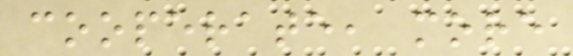cooperate, more
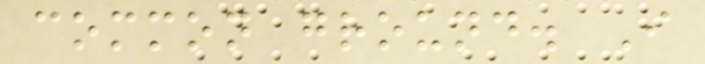common ground. I
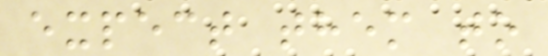expect them to
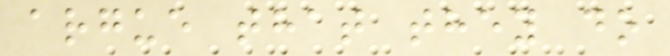argue that they do
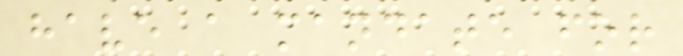have a mandate for
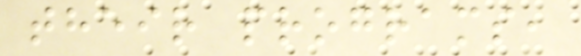their programs,
